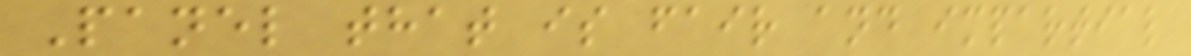Panel that is fair and impartial
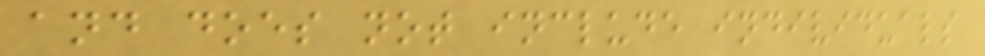and does not include individuals
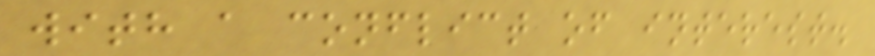with a conflict of interest.
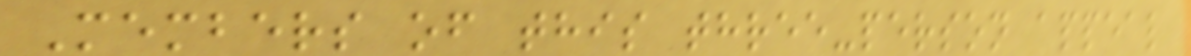Members of this three-person appeal
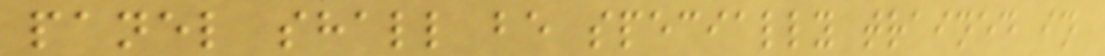panel shall be specially trained in
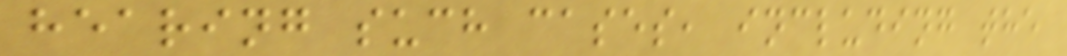hearing such cases, including the
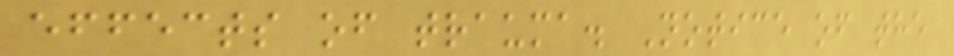effects of trauma. Notice of the
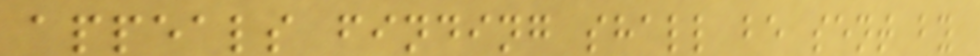appeals finding shall be sent by
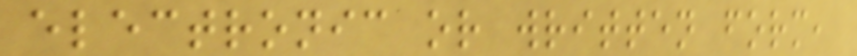electronic or written form,
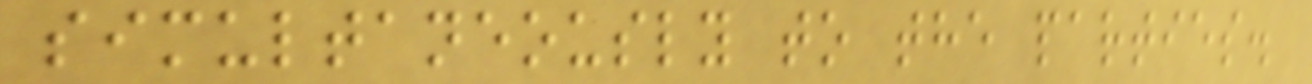simultaneously to the parties.
